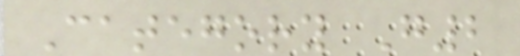Category G2
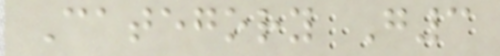Category G3
